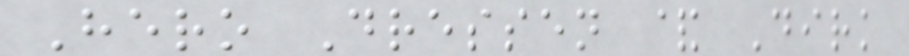Hero Dressen & Dirk
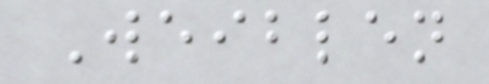Weiblen
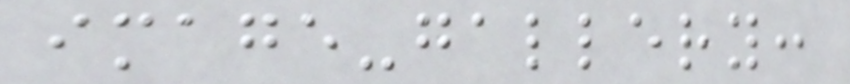image-gallery:
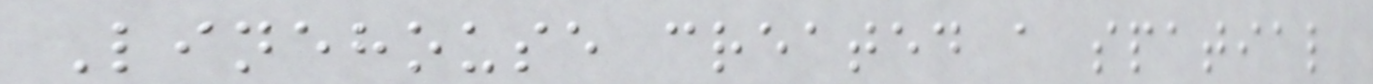Linehouse created a spatial
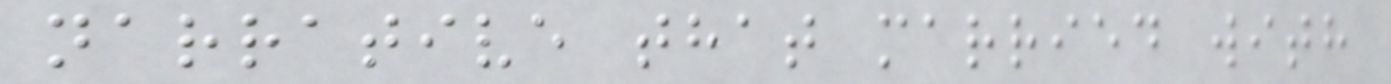narrative that married with
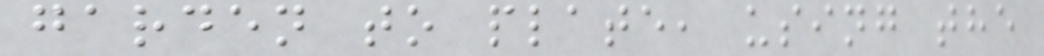garden to plate, using the
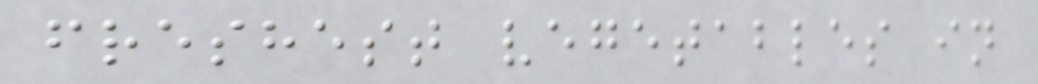freshest vegetables in
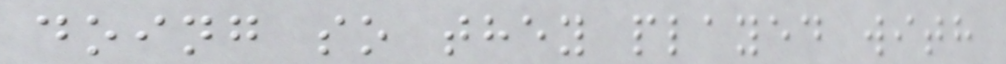doing so they played with
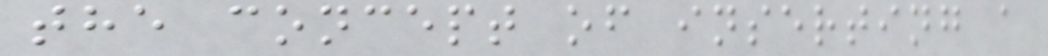the concept of inserting a
